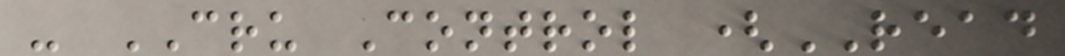- CRU Control (READ
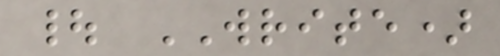| WRITE)
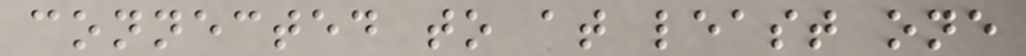connected to at least one
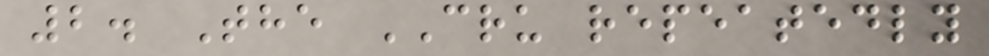2. The CRU repeatedly
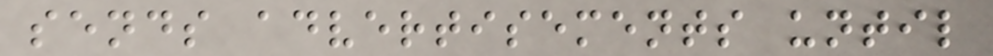sends advertisements until
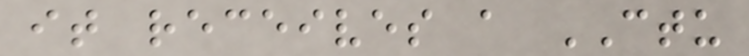it receives a CTU
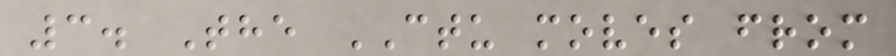3. The CTU moves from
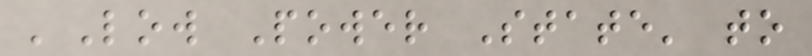'Low Power State' to
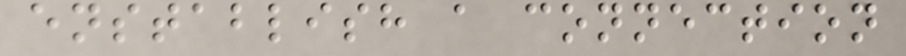enstablish a connection
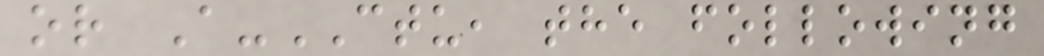or A-CTU, the following
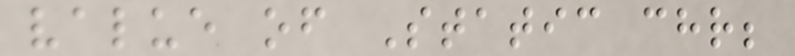value of Static chr;
